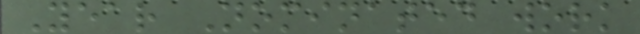Year Nominated work
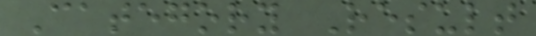Category Result
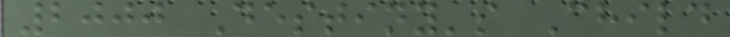2000 Destiny's Child
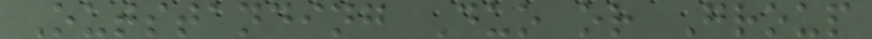Outstanding Duo or Group
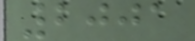2001
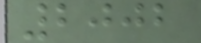2002
